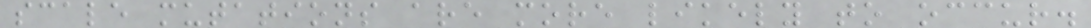scale mutations are more likely to occur.
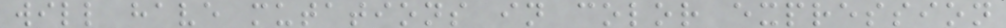will have mutations in color expression
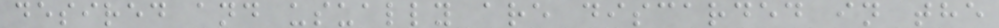desired and usually are discarded in the
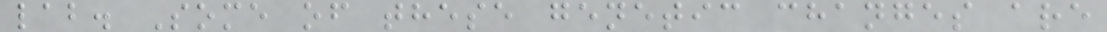lab. Some of these genetic changes are
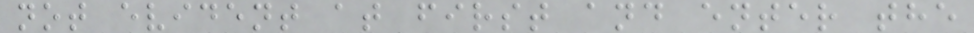not evident at first and enter the
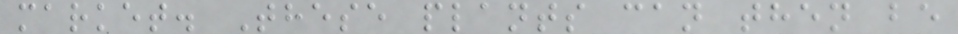market. These plants can then be
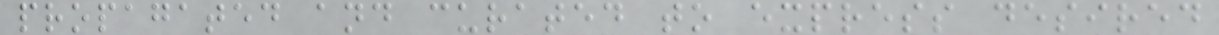propagated and curated to express desired
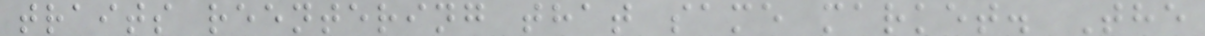traits reentering that same market. The
